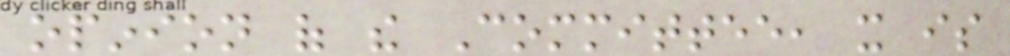opinion of the Committee, it is
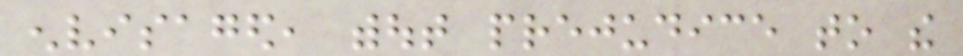envisaged, without prejudice to the
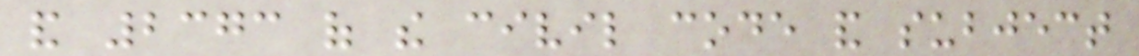and 2373 of the civil code and subject
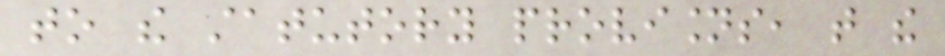to the statutory provisions, that the
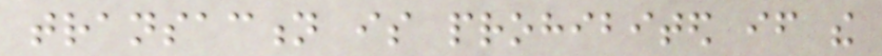transaction is prohibited if the
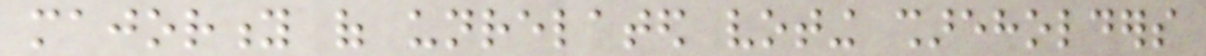majority of unrelated voting shareholders
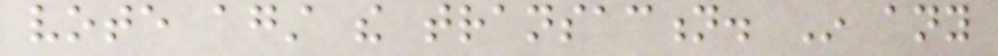vote against the transaction. In any
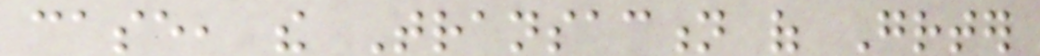case, the Transaction of Greater
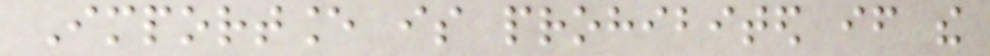Importance is prohibited if the
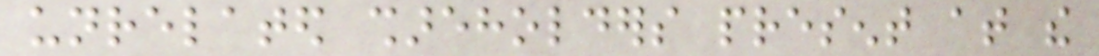unrelated shareholders present at the
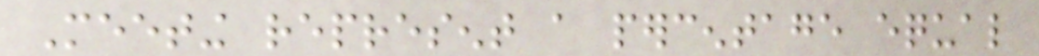Meeting represent a percentage equal
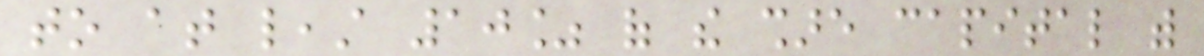to at least 10% of the share capital with
